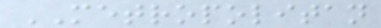METROPOLITAN
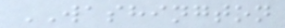WASHINGTON
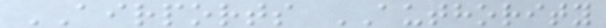AIRPORTS AUTHORITY
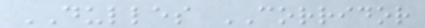DULLES CORRIDOR
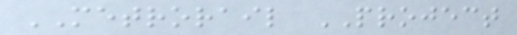METRORAIL PROJECT
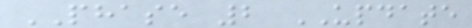PHASE 2 UPDATE
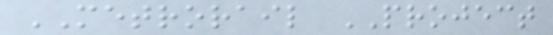METRORAIL PROJECT
